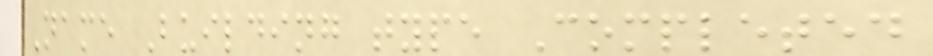Name Building type Completed
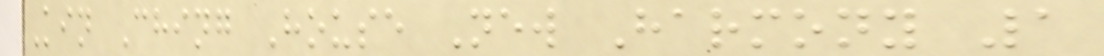Kin Ching House New Harmony 1
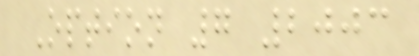Option 7 2003
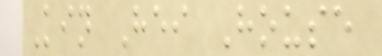Kin Hei House
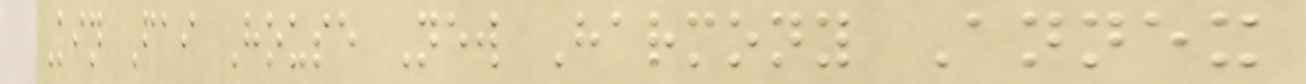Kin Fai House New Harmony Annex
